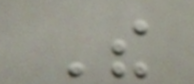The
